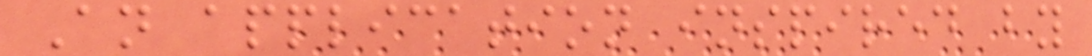An application inspired by
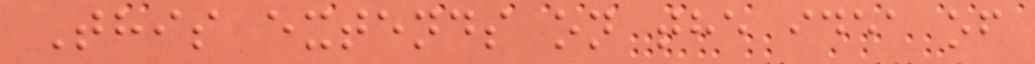This extends on the idea of
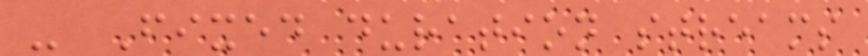- Fixed duration streams
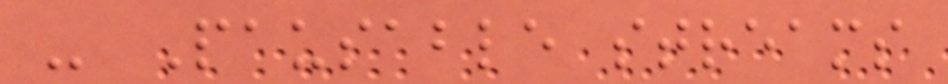- Pausable streams
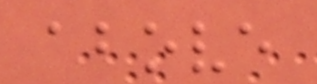above
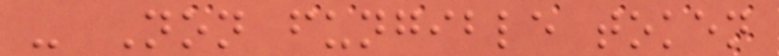- Non fungible token
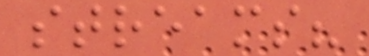streams?
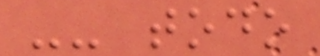-- todo
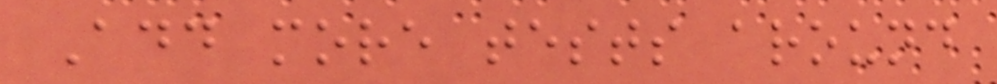Add more tests around
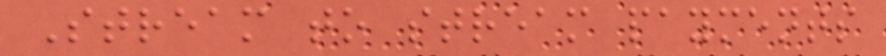Stream to stream payments
